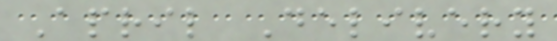April Delivery
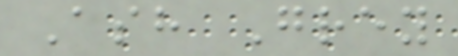Ash Grey
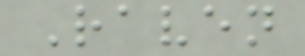Raven
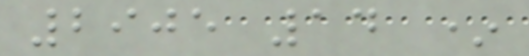2905 14 *
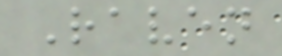Raven
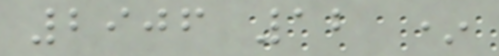2906 12 *
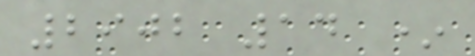2902 14 *
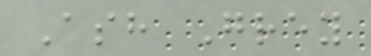Ash Grey
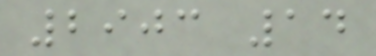2903 14
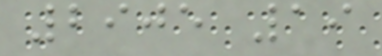2905 19
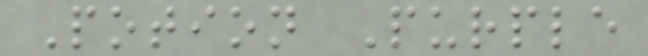Potion Purple
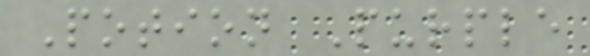Potion Purple
